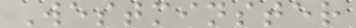Westminster
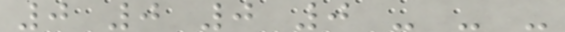0 0 0 0 - - -
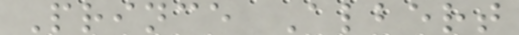Prince Albert
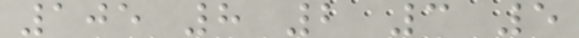105 8 2 3 5
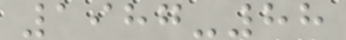1987-88
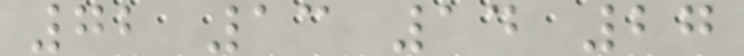72 13 14 27
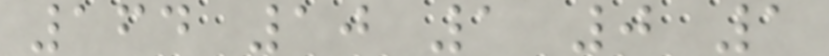164 10 1 0 1
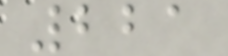221
